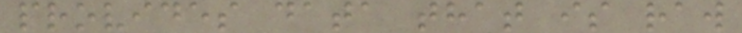provides data that is raw
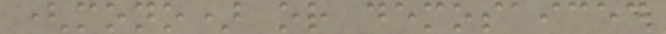(mono) or demosaiced
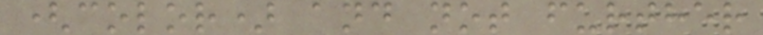(color) and not further
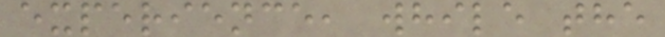experience, while the
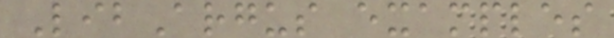LibArgus examples
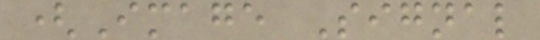(Image Signal
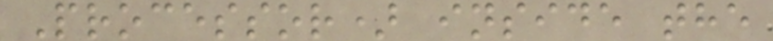Processor) inside the
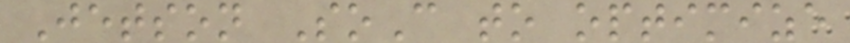Jetson SoC to optimize
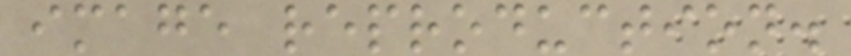image reproduction.
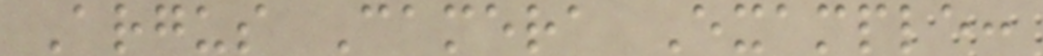Argus Camera Example:
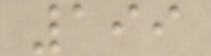199
